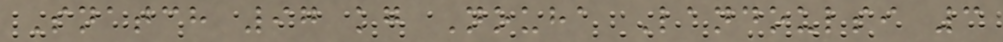Snatch 97 kg Nouha Landoulsi 3
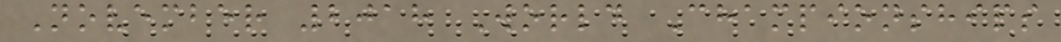November 2018 World Championships
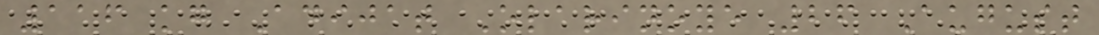116 kg Adijat Olarinoye 26 August
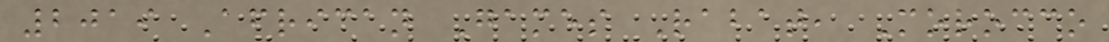2019 African Games Rabat, Morocco
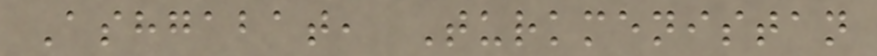Ashgabat, Turkmenistan
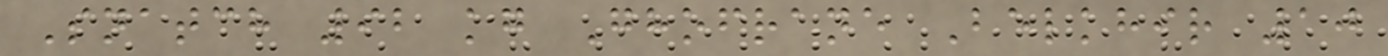Snatch 92 kg Ghofrane Belkhir 10
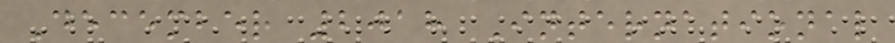December 2018 International
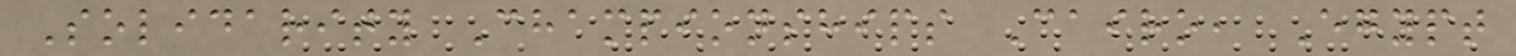Solidarity Championships Cairo, Egypt
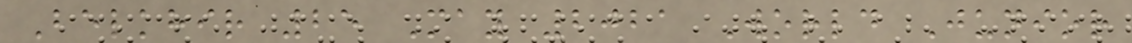Belkhir 25 May 2021 World Junior
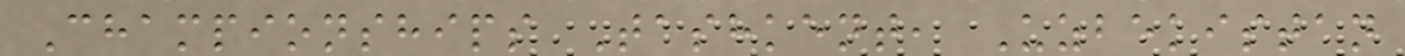Championships Tashkent, Uzbekistan
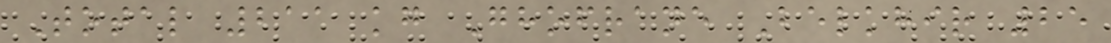Total 211 kg Ghofrane Belkhir 25
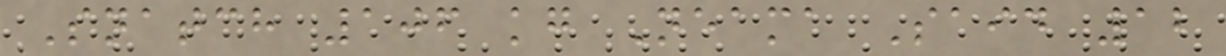Snatch 106 kg Neama Said 12
